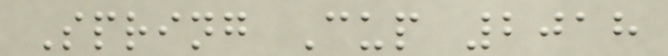Spring Cup 2018
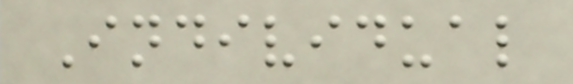Individual
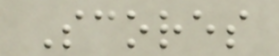Scores
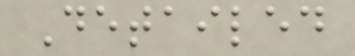Detailed
